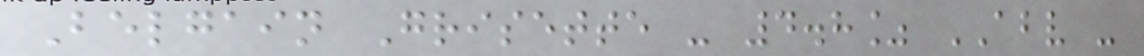Belgain Grisette - 4.8% ABV -
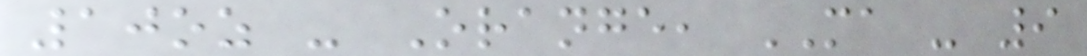10oz - Orange, MA - 9
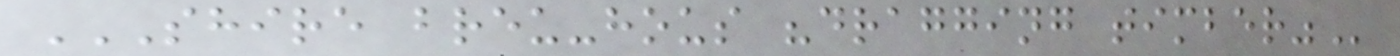SHIRE BREU-HOUS "DRAGGING TIMBER"
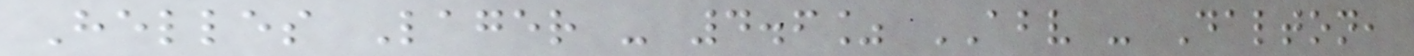Helles Lager - 4.6% ABV - Dalton,
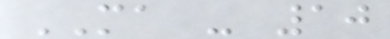MA - 10
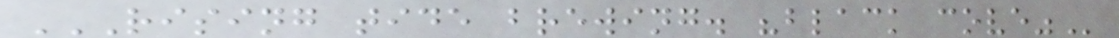RISING TIDE BREWING. "BLACK COVE"
